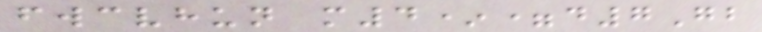fwcvhun m4*=d7Gb
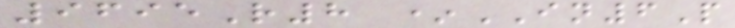9695R8 *IN6P
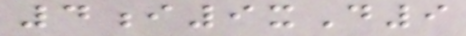4i9xD9
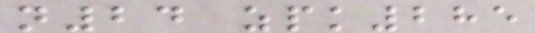n24 zpk285
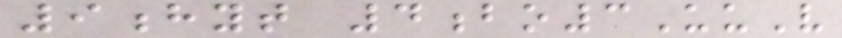9hyt 4bo3UuV
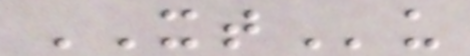XTu
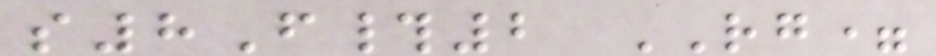s8F#2 RG=
